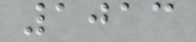1013
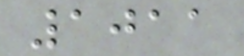1011
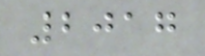2017
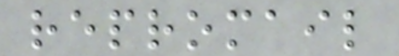repromail
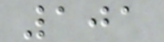101
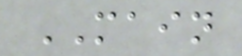MAIN
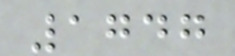1747
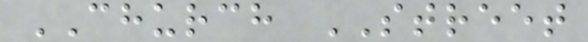CHURCH STREET
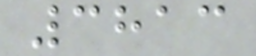3813
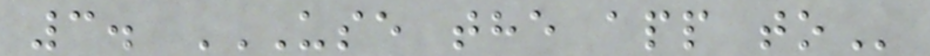3. USE THE APP TO
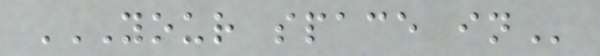YOUR SPACE IN
